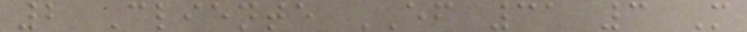2 Cliente EF 31 3 M
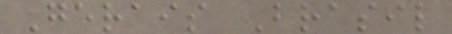Gerais Brasil
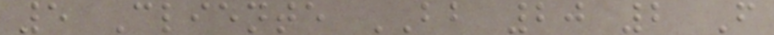5 Cliente BB 20 2 F
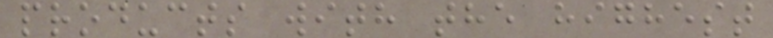products with the highest
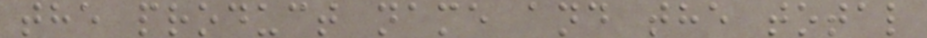the product name and the total
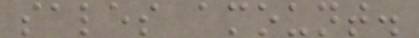sales amount.
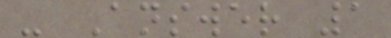- Answer 1
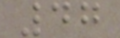47
